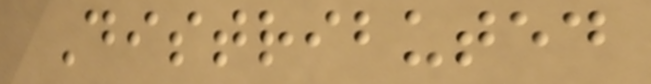Distributed
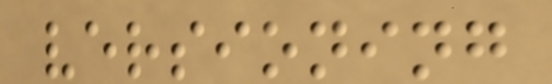versioning
